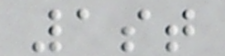1st
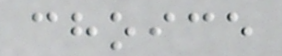choice
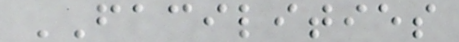FACILITIES
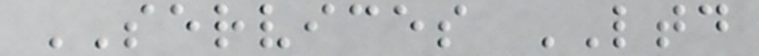SERVICES LTD
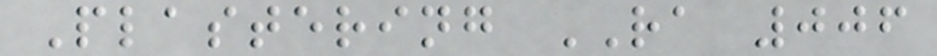Plastering RA 006
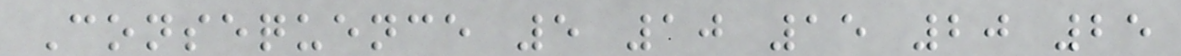Consequence 5 10 15 20 25
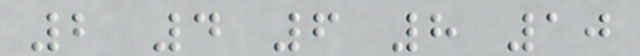2 4 6 8 10
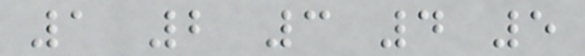1 2 3 4 5
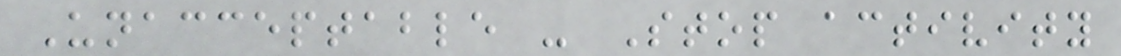Unacceptable - Stop activity
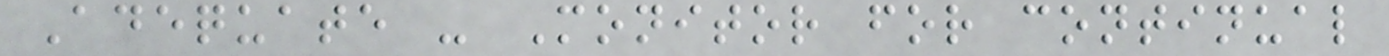Adequate - Monitor for continual
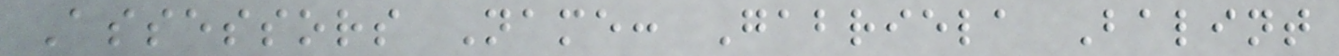Assessors Name: Gabriela Balint
